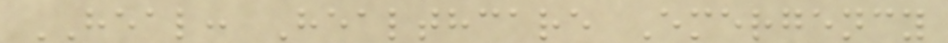HEAL: Healthcare Emergency
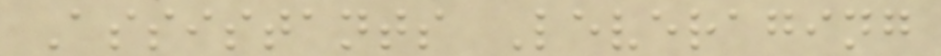Assistants Leveraging
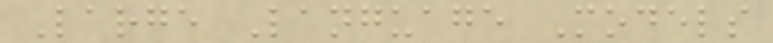Large Language Models
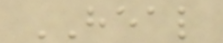HEAL
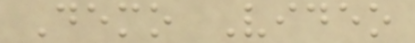Demo Video
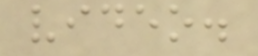video.
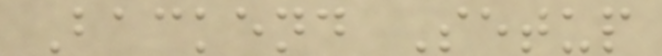Backend Setup
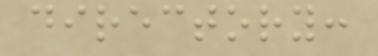directory:
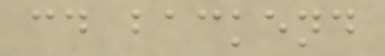cd backend
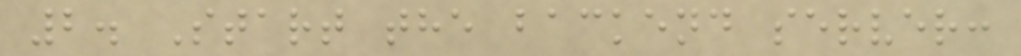2. Start the backend server:
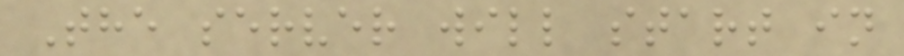The server will start in
